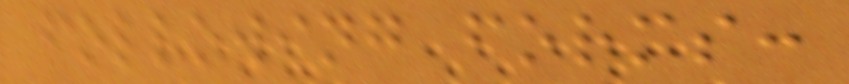following forms:
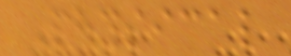Physical
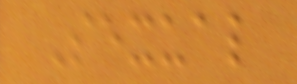Sexual
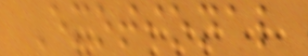Emotional
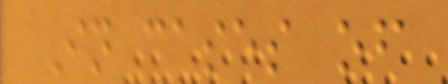In cases of
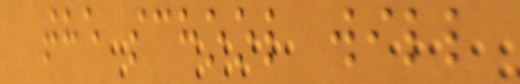the school will
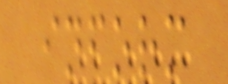inform
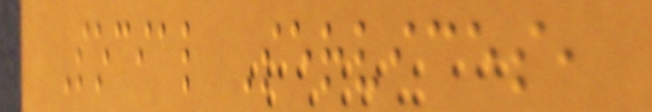Social Services,
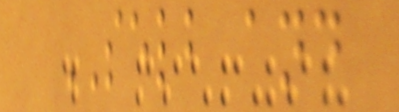SELB and
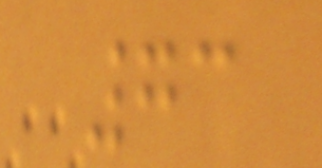73
